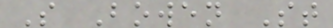S Bowen St
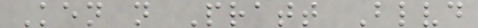Ken n Pratt Blvd
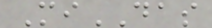MiDAS
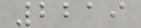2219
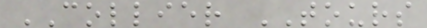COLLIER TOURS
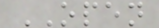OPEN
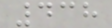438
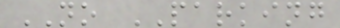NO PARKING
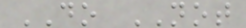DO NOT
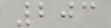203
